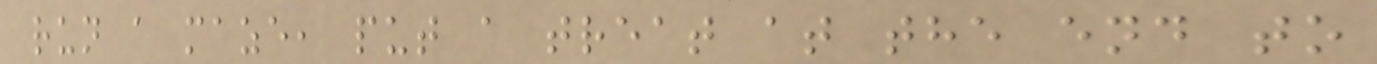run a maze, put a treat at the end to
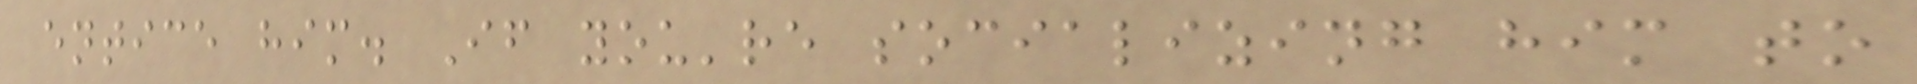entice him. If you're socializing him to
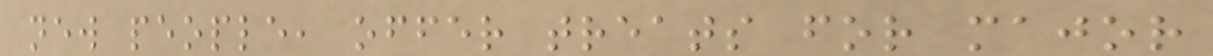new people, offer treats for major
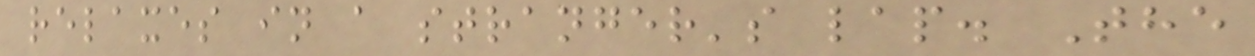relaxes in a stranger's lap. The
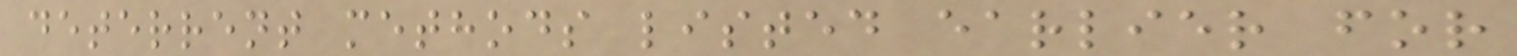deterrent methods listed earlier for
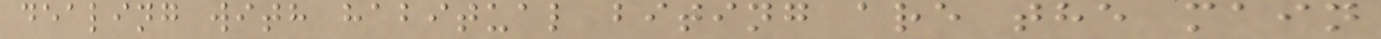dealing with habitual biting are the main
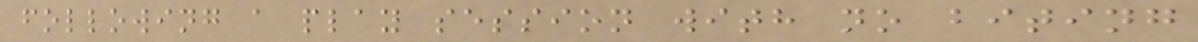following a play session with no biting
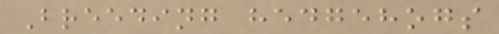Breeding hedgehogs
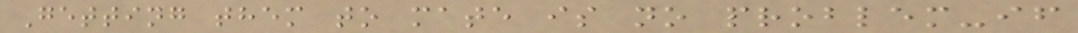Getting them to mate is no problem-if
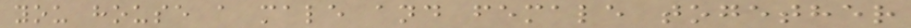you house a male and female together
